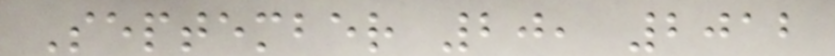September 20, 2012
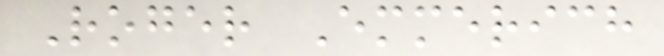Roger Emmerich
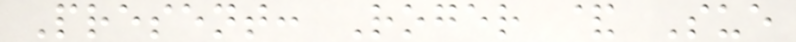Present: Roger & Sue
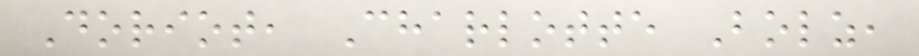Doriot, Charlotte Bolz,
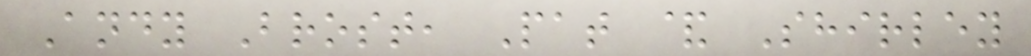Andy Brost, Pat & Shirley
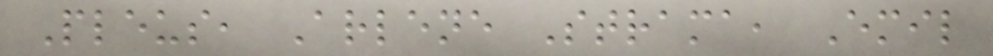Pleus, Arlene Strama, Emil
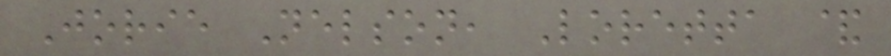Jorie Nelson, Loretta &
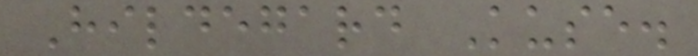Hildegard Kuse.
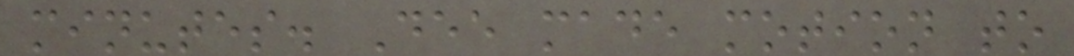minutes. Dee made motion to
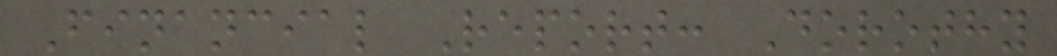Financial Report: Dorothy
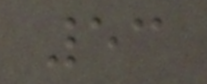53
